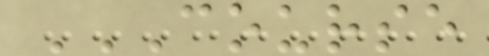COURSE
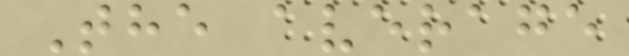The average
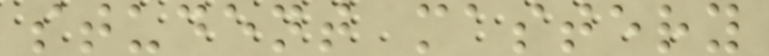student mastery
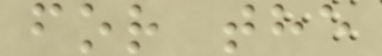for the
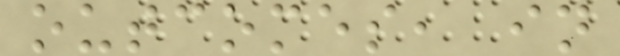outcomes, in
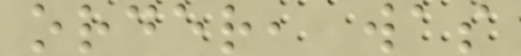order, was
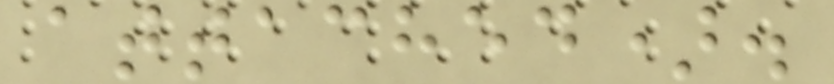attached).
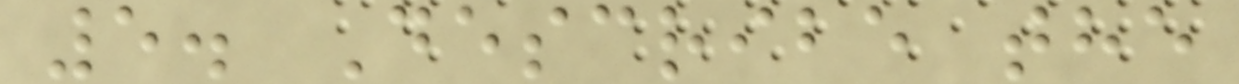5. Describe the
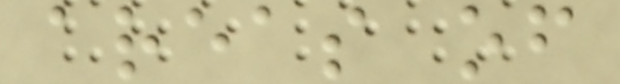areas of
